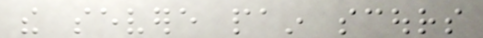the severe pain scours
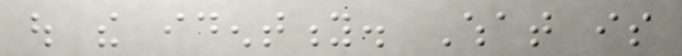out the identity. What is
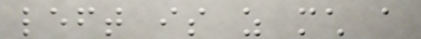left is as much a
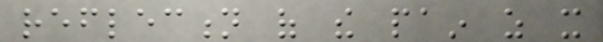reflection of the pain as it
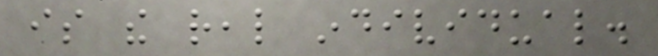is the real individual.
